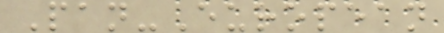Pan-European
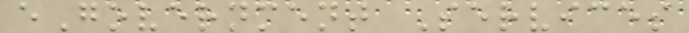eGovernment Services
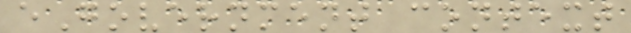eGovernment context
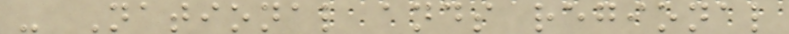- National ands regional
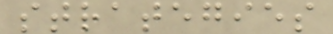strategies
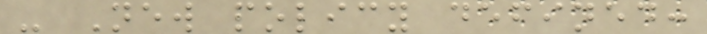- New policy defined:
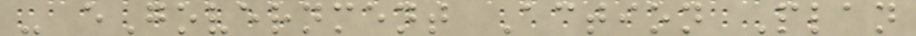- eGovernment Action Plan
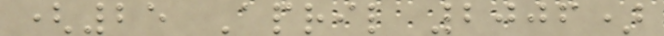(25 April 2006)
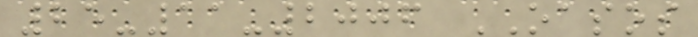25-11-2006 OASOS
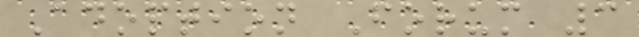Adoption Forum 3
